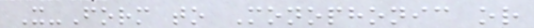X-Form to Monophonic or
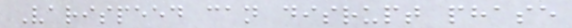Varispeed can disrupt phase
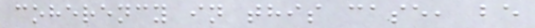coherency in this case, be
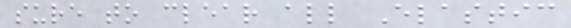sure to clear all Elastic
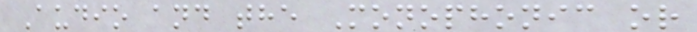Audio and the Monophonic or
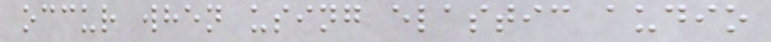occur when using elastic audio
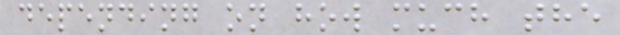depending on how much the
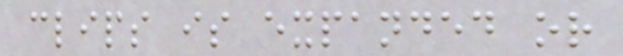clips is expanded or
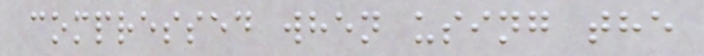compressed when using the
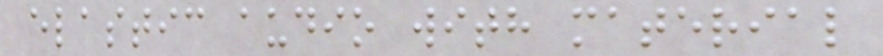elastic audio with material
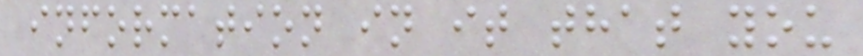information in it that you
